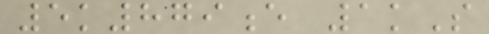5k879e 1kS
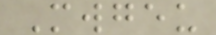Mwgeu
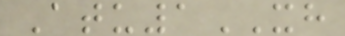Atu1XH
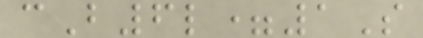cB6l=1S
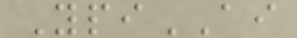YpiAI
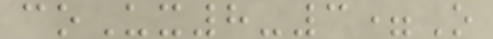coUx8-3=O
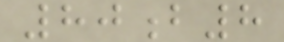80b8
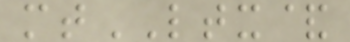mtLTX&
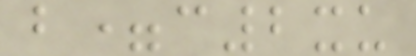b=c2xu
